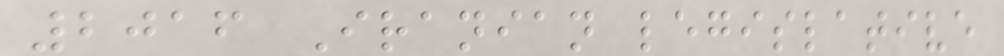2016 Iranian legislative
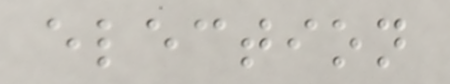election
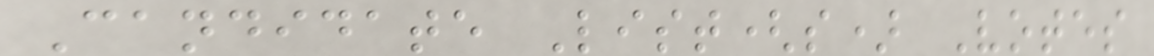Candidate List(s) Votes
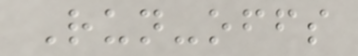Run-offs
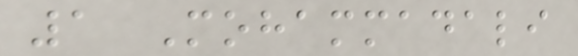1 Mohammadali
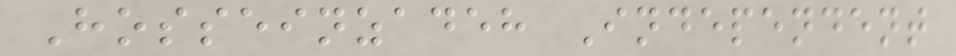Hosseinzadeh Independent
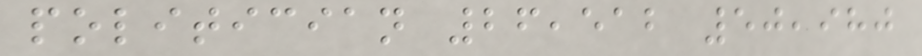politician 26,512 50,980
